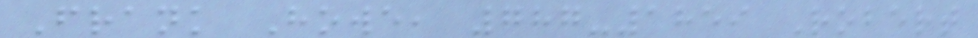Frank Howe, 787-1859 Robert
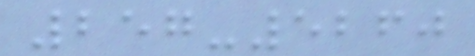257-5260
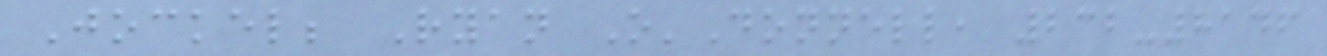Jockel; Ryan O'Donnell, 232-8146
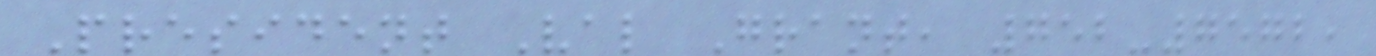President Val Grant, 752-7572,
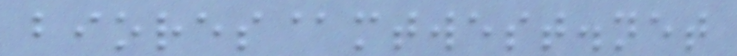biores@mtwest.net
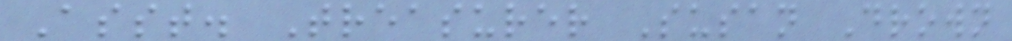Asst. Treasurer Susan Drown
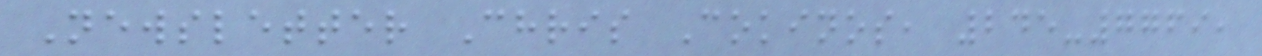Newsletter Chris Cokinos, 245-7769,
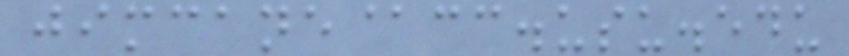jimcane@cc.usu.edu
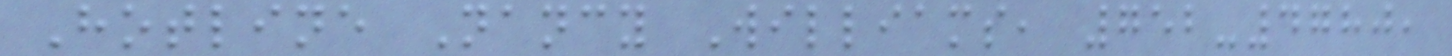Hotline Nancy Williams, 752-4780,
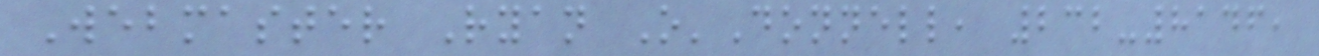Webmaster Ryan O'Donnell, 232-8146,
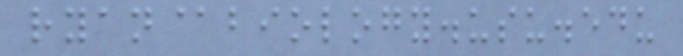ryan@biology.usu.edu
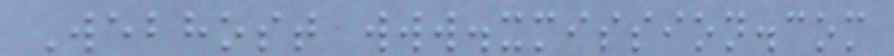Webhost www.xmission.com
